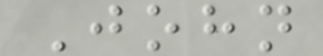John
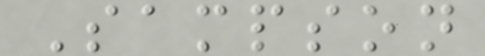Sampson
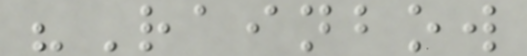"Rainbow
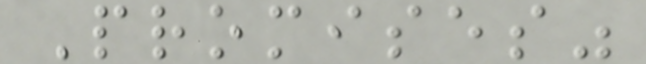Promises"
